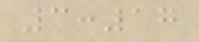3:17
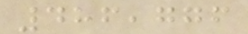486,776
